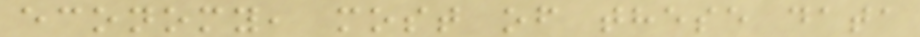economy, most of these data
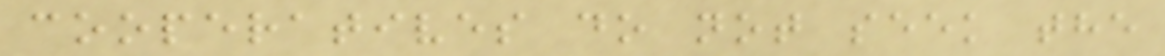cooperatives do not seek the
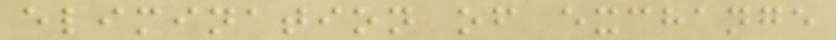elimination of exchange
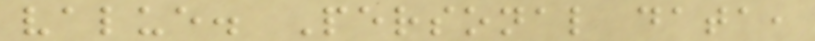value. Personal data,
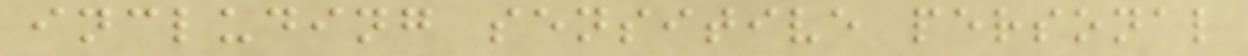including sensitive personal
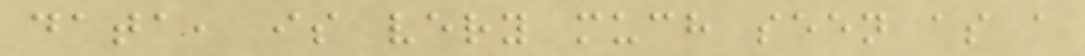data, is very much seen as a
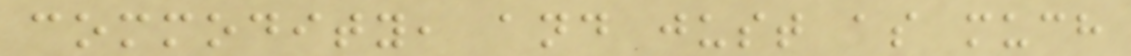commodity, and just as much
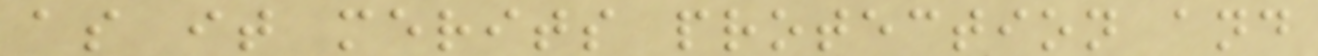as it merits protection and
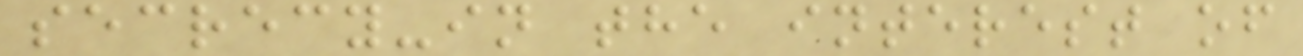secrecy-in the interest of
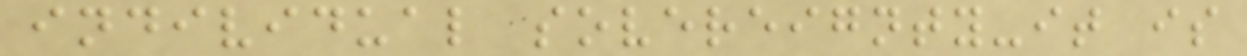individual sovereignty-it is
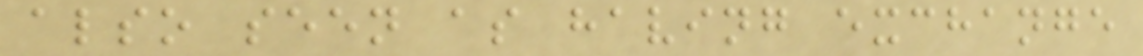also seen as having exchange
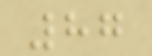87
